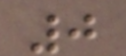0
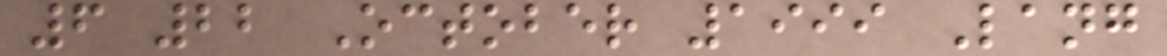6 22 October 1999 Lang
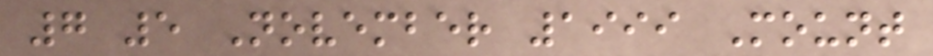7 5 November 1999 Mount
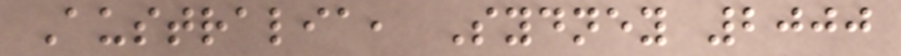Australia, Sydney 2000
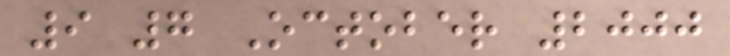9 7 October 2000
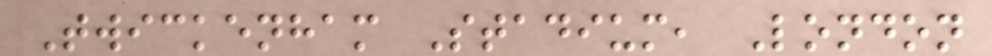Twickenham Stadium, London
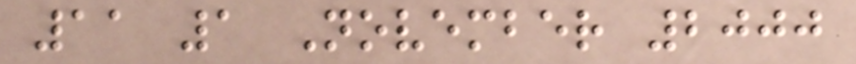11 1 November 2000
